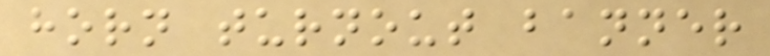horn turnout banner
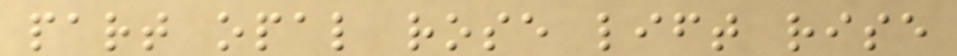part opal rose lift rise
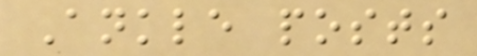Ankle posts
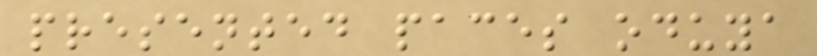presented paces oduya
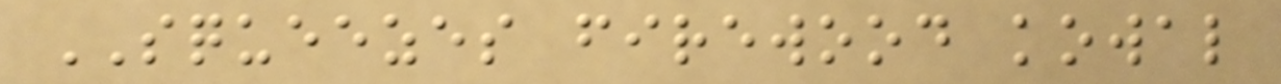SQUEEZES firewood kowal
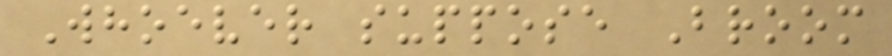Whoever suppose Broom
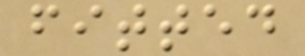fitted
